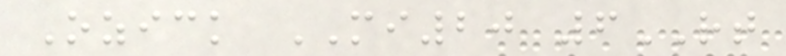Ozick MI20 6RT
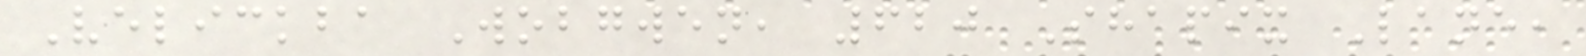Velickba Wobgwen, 620 Shapix Lane,
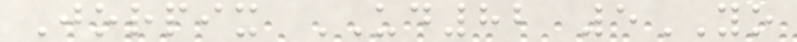Jorpix UD82 5YO
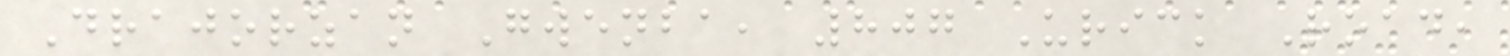Drajorzan Gwenba, 807 Urick Road,
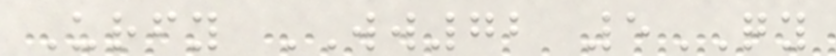Urfy WW72 5QY
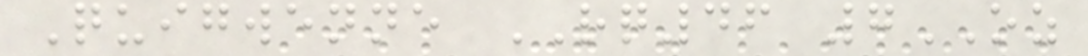Quigwenne RQ46 7OZ
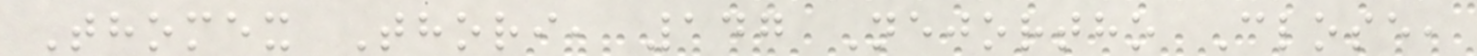Thomex Thori, 147 Nejortho Close,
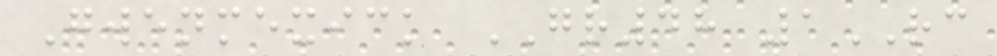Gwenmexick GR48 1RC
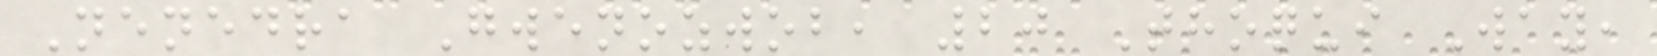Nenedra Gwenozwob, 20 Thoqui Way,
